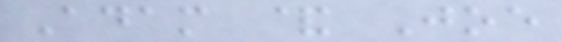Adam & Joe
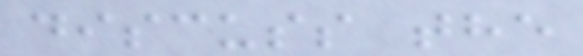discuss the
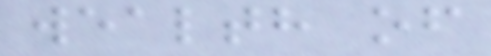wealth of
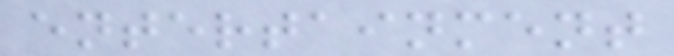entertainment
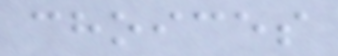choices
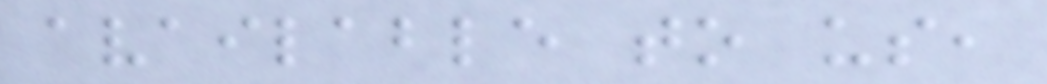available to us,
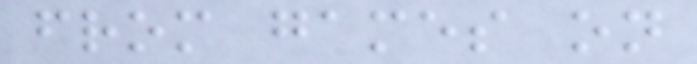from games on
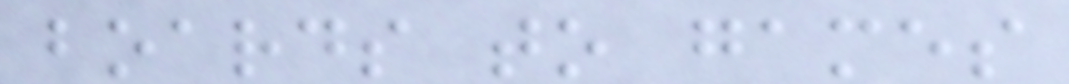boards to games
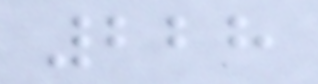228
